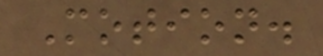Motion.
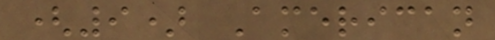(9) American
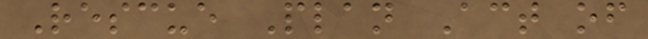Rescue Plan Act of
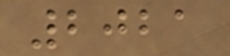2021
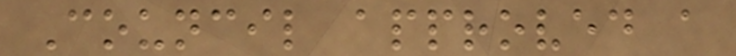Council approved a
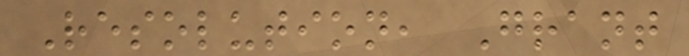Resolution, Grant
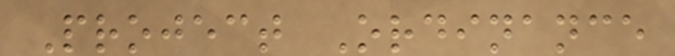Project Ordinance
